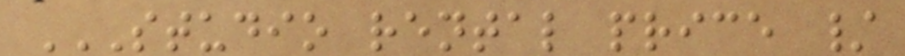STUDIO RENTAL PRICE /
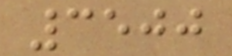3500
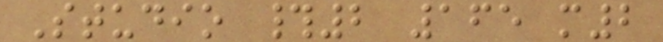Studio #2 165 m2
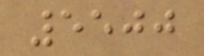5500
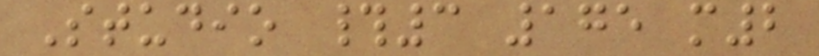Studio #3 175 m2
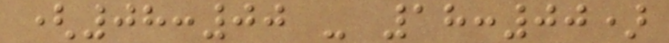(08:00 - 18:00)
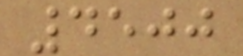4500
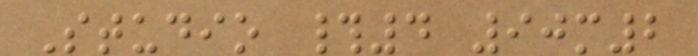Studio #4 90m2
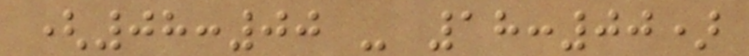(08:00 - 18:00)
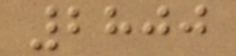2800
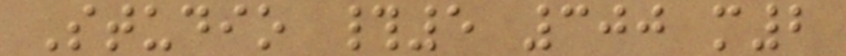Studio #5 300 m2
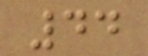44
